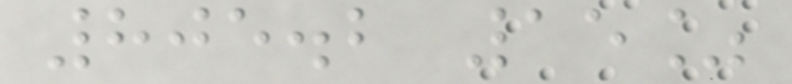805.2 15%
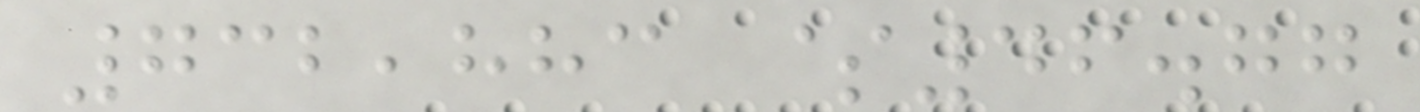732,883 $46.77
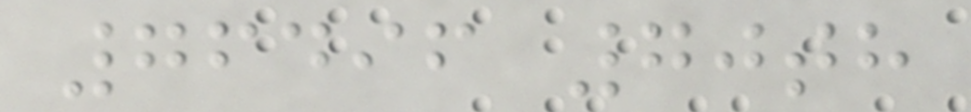76496 70th
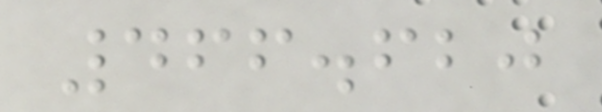466.620
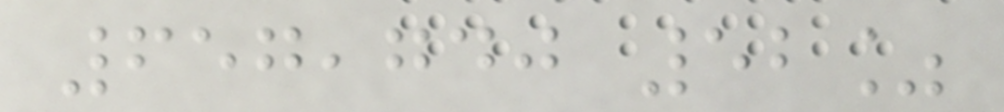657,740 52%
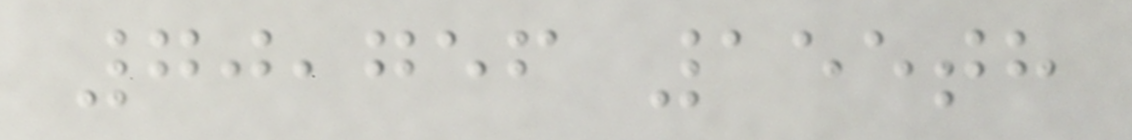70,756 155th
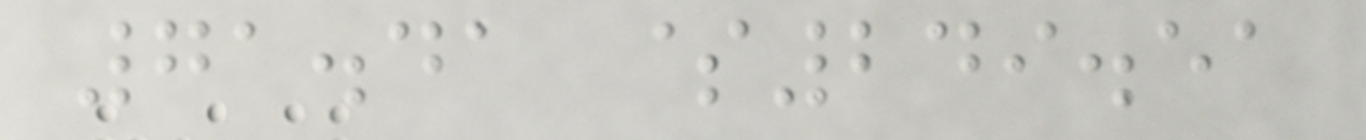71.41 $249.51
